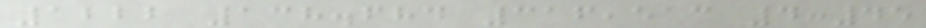1222 138.684 316,513 4:45
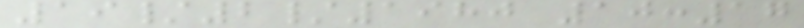19/2/1980 10:17
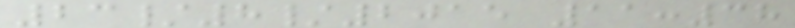23/8/2015 11:38
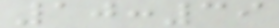10:39
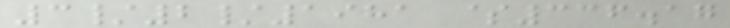3/2/1981 $336.17
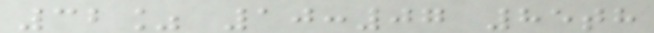32% 10:07 85th
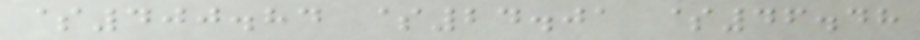$400.84 $24.01 $46.48
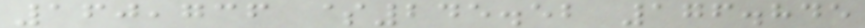160,736 $245.52 176.845
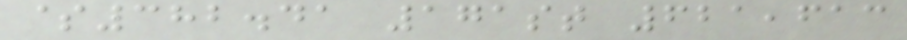$382.41 171st 621,613
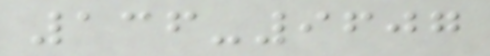136-9607
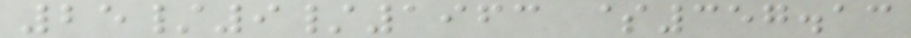25/9/1963 $357.13
